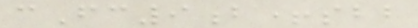cFc9b+sbb
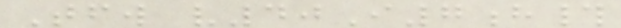Tfw v40I7h#
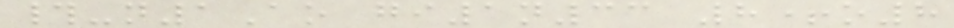#-n1Ao gi1n33 8+o8
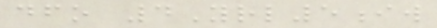dfo 4Yrl5iw
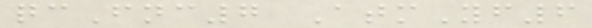qcFnc7 AtmYf6
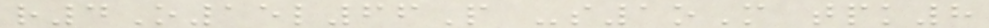r4O15l66P -s1oM tpk8
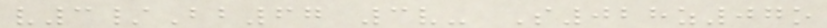v3/Bb67 3v- S028z07o
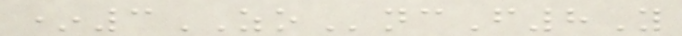*3ZOncF8Y
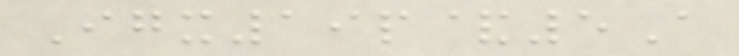Igx19p&5A
